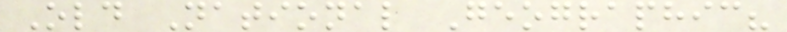Old National Geographic?
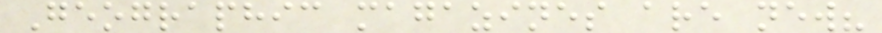Geographic magazines are new?
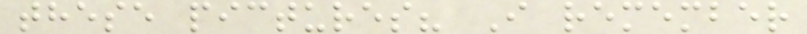these pictures? I remember
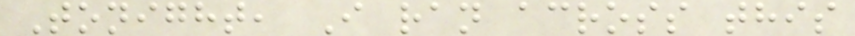Tonight, I ran across this
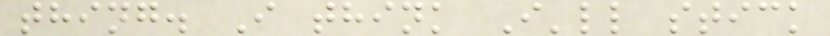thing. I think I'll stick
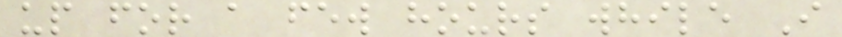up for a few hours while I
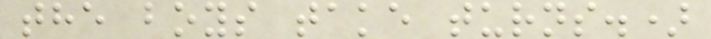the boys take turns.)
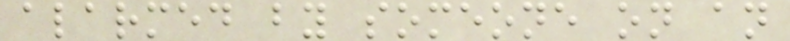alarmed by someone on an
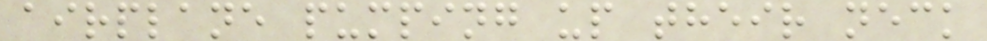airplane pumping up their neck
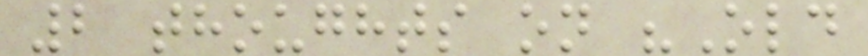2 thoughts on "Old
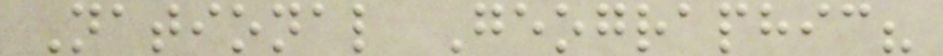National Geographic?
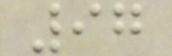97
